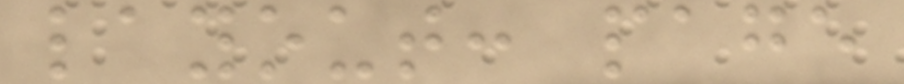layout: page
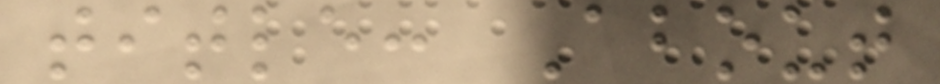title: About
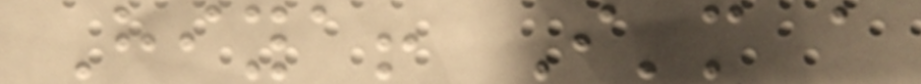Hiya! I'm a
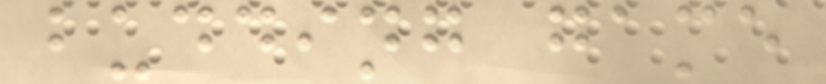budding game
